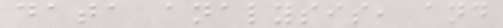data analysis, and
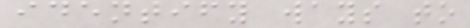identify ways to
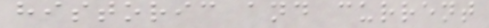historic and current
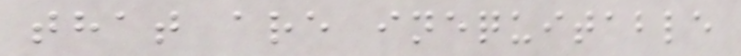that are inequitable
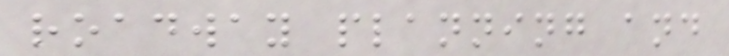roadway planning and
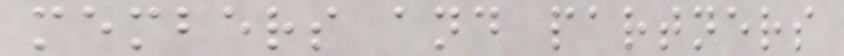members and partners
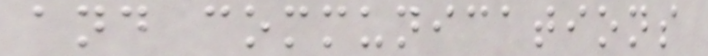and communications
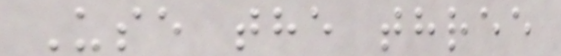Use the three
